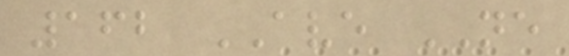162 AVE NE
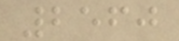2560
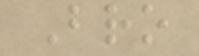Bro
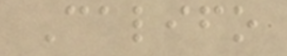Califo
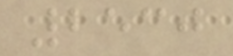2530
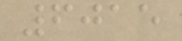6015
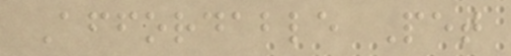Affordable Pet
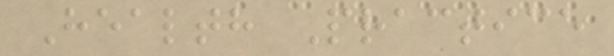Health Practice
